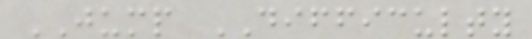JUMP DIFFICULTY
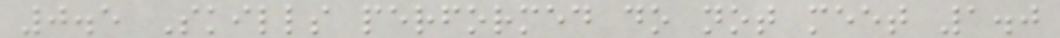0.5 Skills performed do not meet 1.0
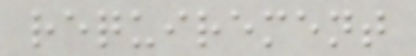requirement
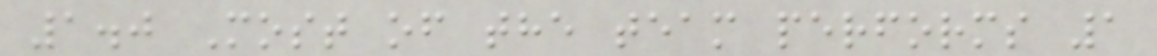1.0 Most of the team performs 1
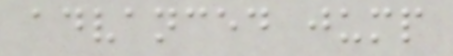advanced jump
